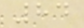84
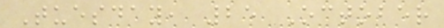Tuesday, 25 October
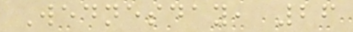Wednesday, 26
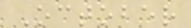October
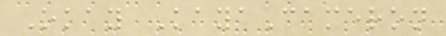Okay KayaCameron
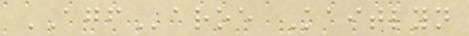AGFaroe Kaitlyn
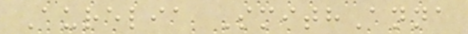Aurelia SmithAnna
